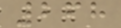268
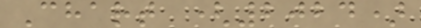Chart (2024)
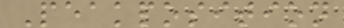Peakposition
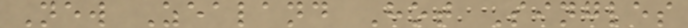New Zealand Hot Singles
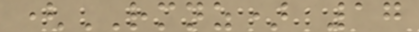(RMNZ) 17
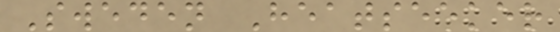Sweden Heatseeker
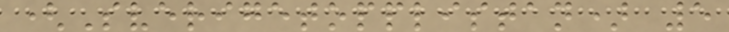(Sverigetopplistan) 5
